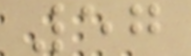57
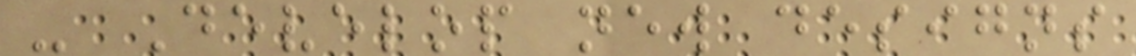- Develop new designs
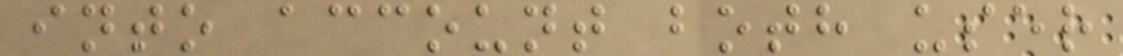into account both user
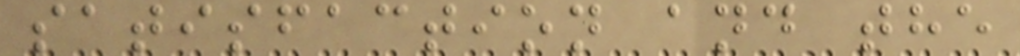satisfaction and the
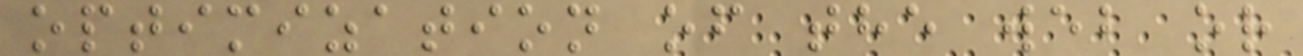optimization of the web or
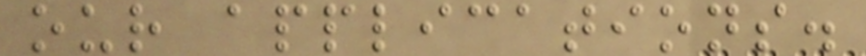our applications.
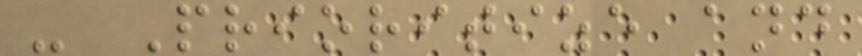- Prioritize and
